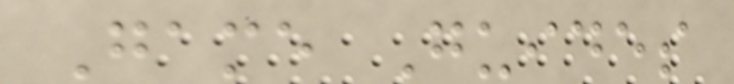Game Guides
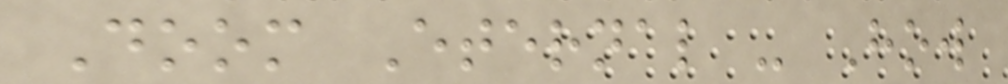Doom Eternal - How
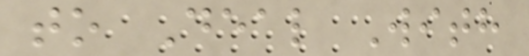to Deal With
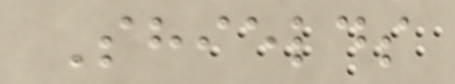Shields
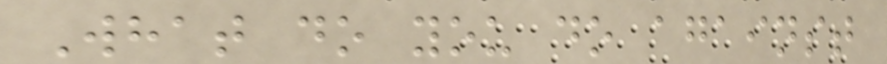What do you do against
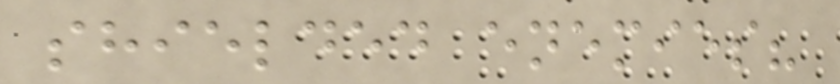shielded enemies?
